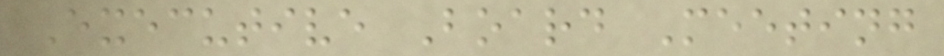Executive Board Meeting
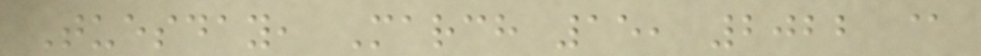Tuesday, March 15, 2022 @
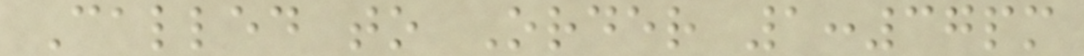Called to Order 1:37pm
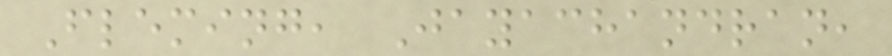Fleming, Jayachandran,
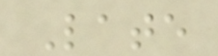Late
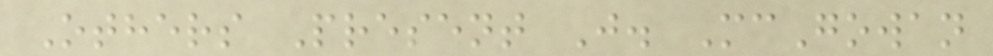Others Present J. McGowan
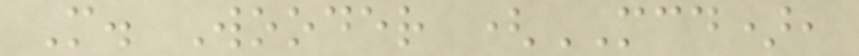M. Wooder (MCD),
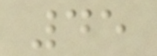45
